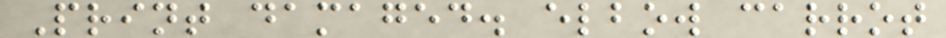Print damaged. elbow carrot
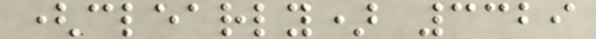(clearly) 3329
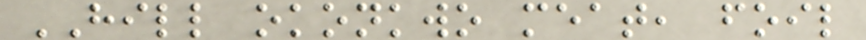HILL okonkwo meat, foil
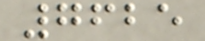7625
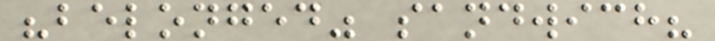"belonged" sandwich?
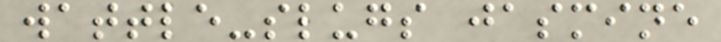wattle-slugs jasmine
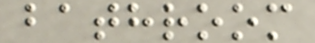bathroom
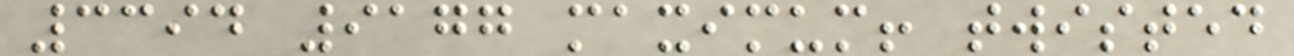3394 9177 maximum! twisted
